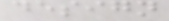design
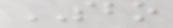SBO
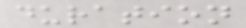duration
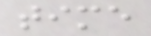time
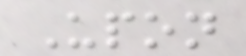Upon
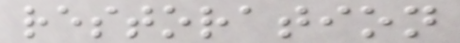restoration
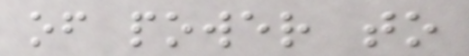of power to
